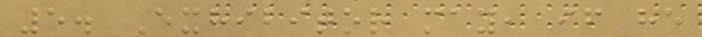5. Exhibitor may, if he
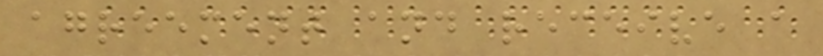agreement and receive a
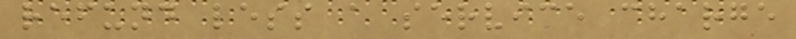refund less a service charge
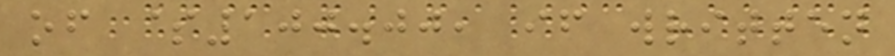of $100.00, if written
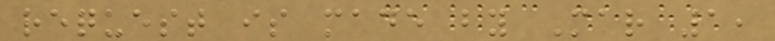request is made by Mar 1,
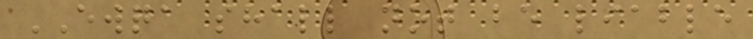EWQA shall not be liable
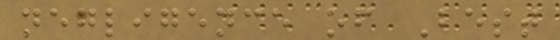negligence of Best
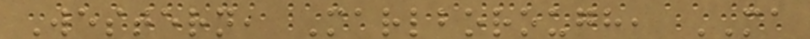Western, Marlborough, MA
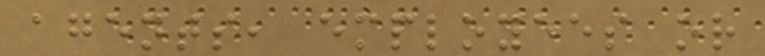agents, employees or
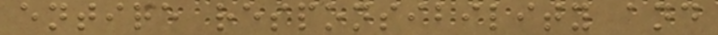entire responsibility and
